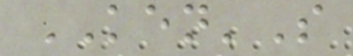KEN'S
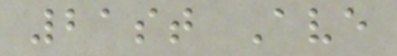21st Ave
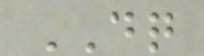DQ
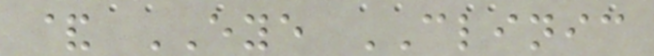& EYE CLINIC
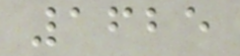1625
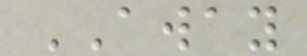AWAY
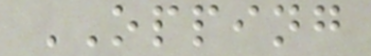OPPING
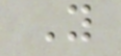Y
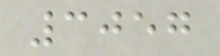3057
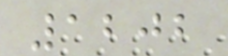1202
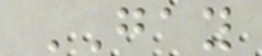GAY
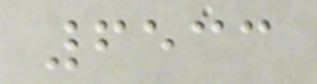6533
